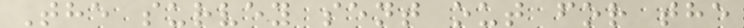The survey sent out for the
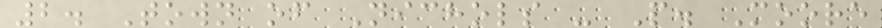2. Town of Nichols - P. Moore
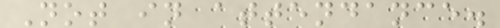Not in attendance.
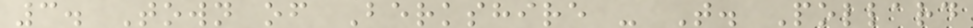3. Town of Berkshire - T. Pollard
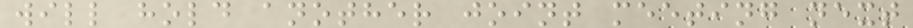will hold another joint meeting next
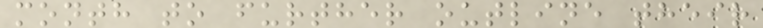month to further outline their
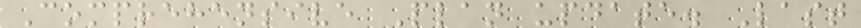Comprehensive Plan update. Last
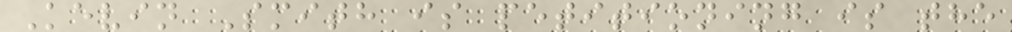Kevin Smith is petitioning is the
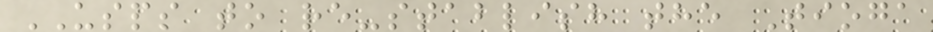USPS to re-stablish the Tioga
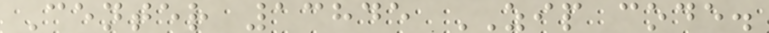Center 13845 ZIP code.
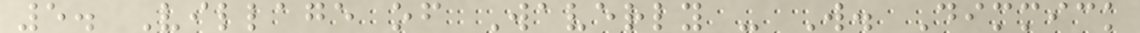5. Village of Waverly - W. Dimmick
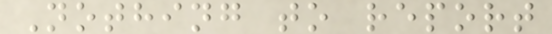Nothing to report
